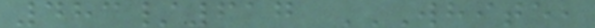483/617 WHITE,
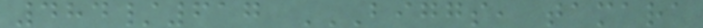484/617 BIGGS, TAMARA
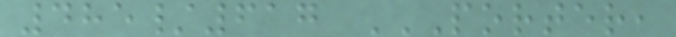485/617 PORTER,
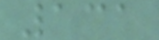131
